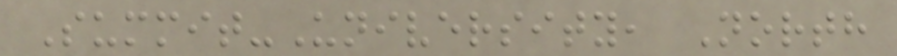Summit-University, North
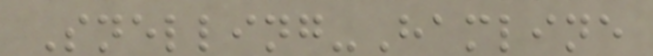Snelling-Hamline
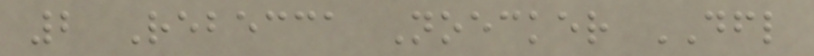2 Rebecca Noecker DFL
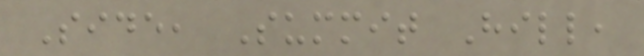Side, Summit Hill,
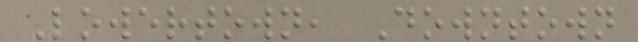Lowertown, Downtown
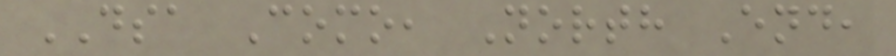DSA Como, North End,
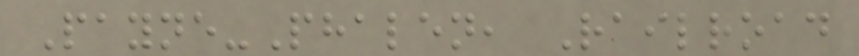Payne-Phalen, Railroad
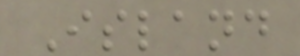Island
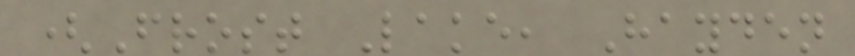(Frost Lake, Hayden
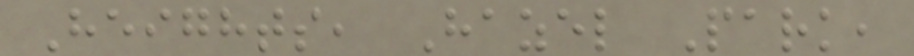Heights, Hazel Park,
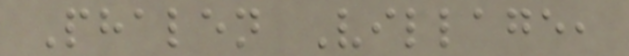Phalen Village,
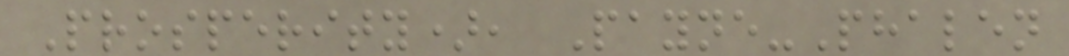Prosperity), Payne-Phalen
